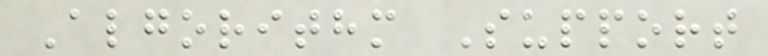Algorithm Support
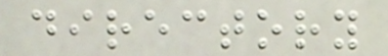directory
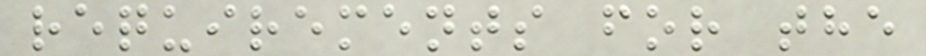requirements for the
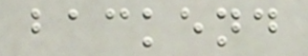backend
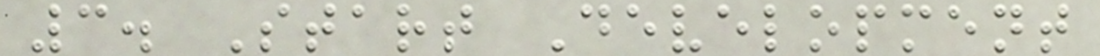3. Start Development
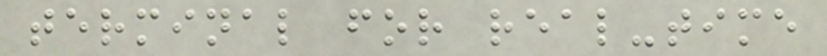terminal for real-time
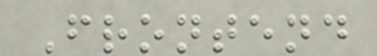Frontend
